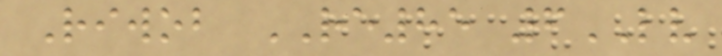Riwob RE85 6LV
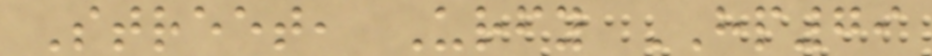Street, Urfy HP79
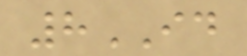8ID
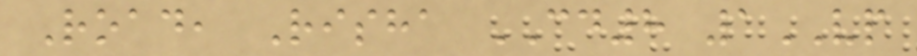Road, Risha CD8 1VP
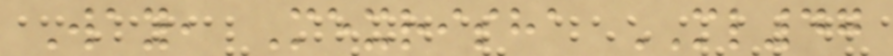Way, Mexrisha ML47
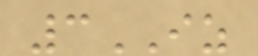3IZ
